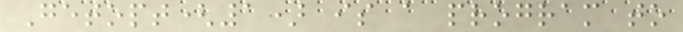Getopt(1) is a program to
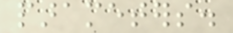parameters.
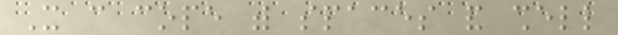It can cope with spaces and shell
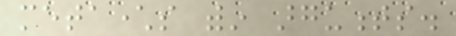metacharacters within arguments.
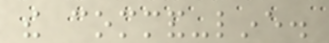the command-line.
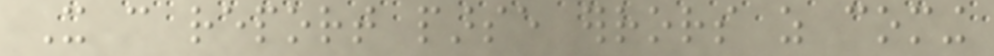It can report parse errors as coming
